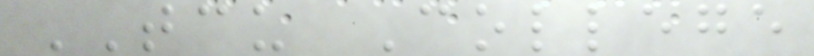TCU College
